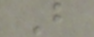B
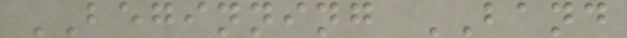BEGINNING BAND
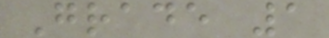Grade 1
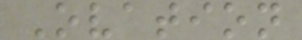Ovation
